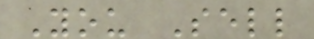You Sell
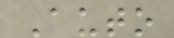Auto
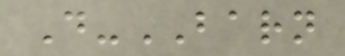D-BARN
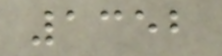1352
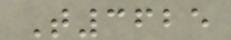T3625
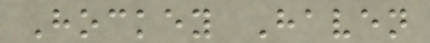Hockey Haven
